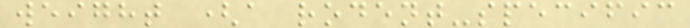weight (a rodent-specific
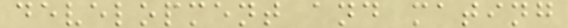development and mating
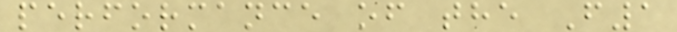performance of the F1
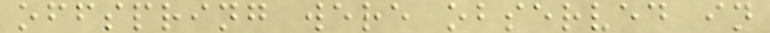offspring were observed in
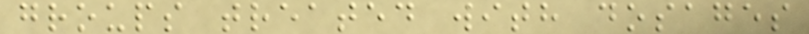groups treated with dosages
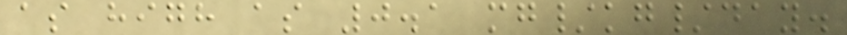as high as 0.1 mg/kg/day.
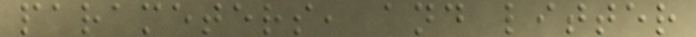parameters, and litter
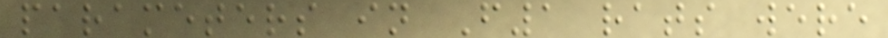parameters in F1 rats were
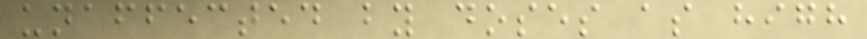unaffected by doses as high
